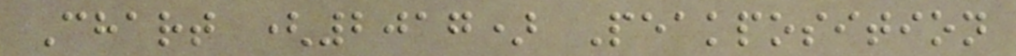Chart (2017) Peakposition
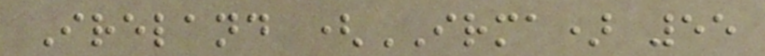Ireland (IRMA) 55
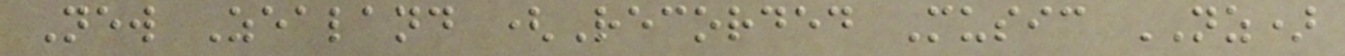New Zealand (Recorded Music NZ)
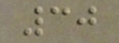30
